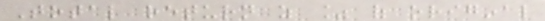Total return as % of original
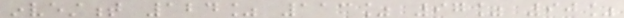investment 124% 113% 97% 90%
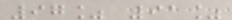97% 91%
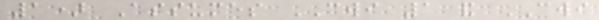1) Assumes CWI 1 and CWI
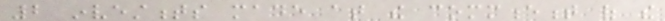2 investments made at the commencement of the
